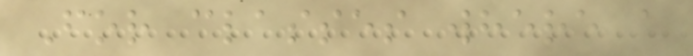For classes where a
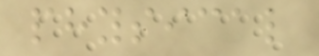physical
